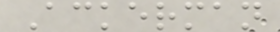Ackerman
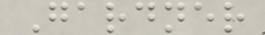Gardner
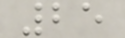25
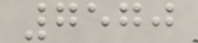7570
